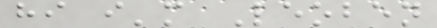hi i'm Leoben
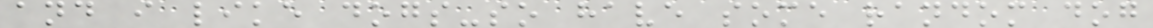and i like dogs-so have some random dog
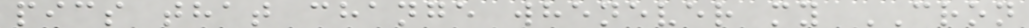pics that change whenever my CRON
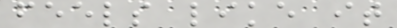feels like it
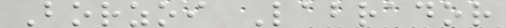Borzoi Labrador
